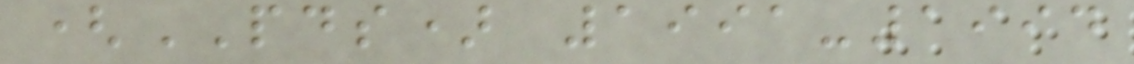(PDS) 1991-1994
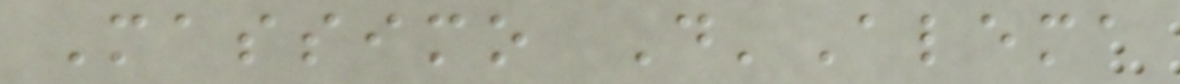Massimo D'Alema
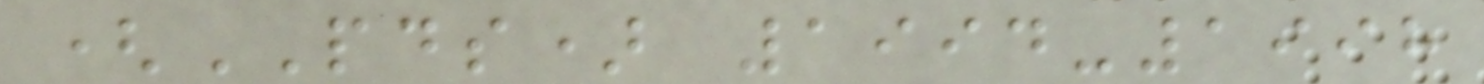(PDS) 1994-1998
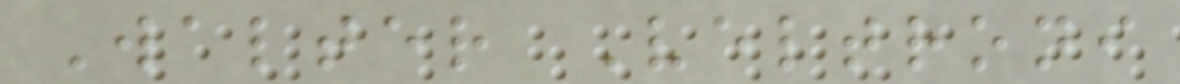Walter Veltroni
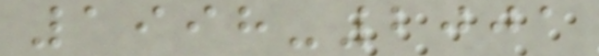1998-2001
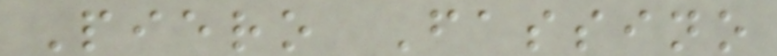Piero Fassino
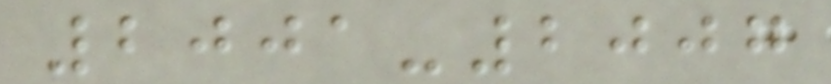2001-2007
